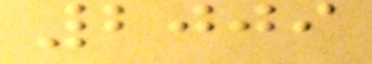2009
